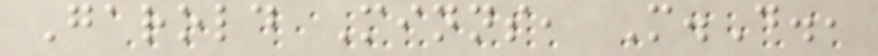Garold Minns, M.D.,
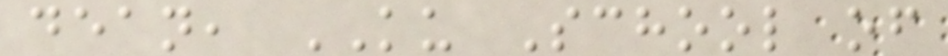dean, KU School of
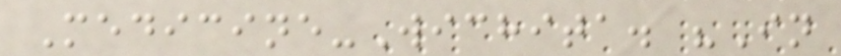Medicine-Wichita. "In
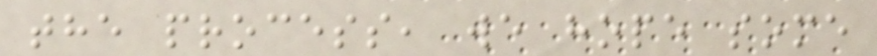the process, we hope some
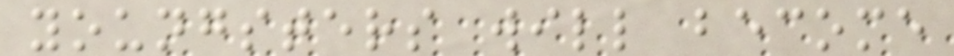youngsters will become
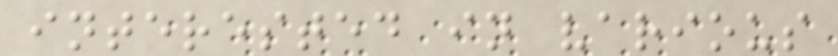interested in various
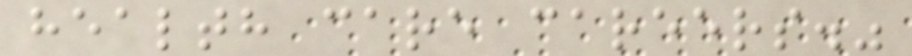health care careers."
